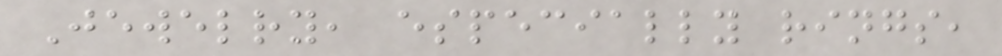Jewelry, especially rings,
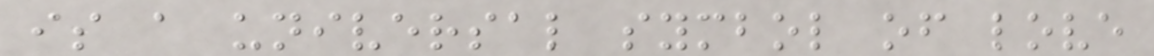is a universal symbol of love
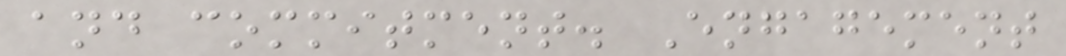and commitment. Engagement
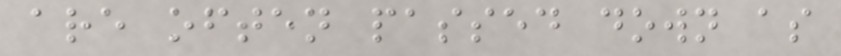are often passed down as
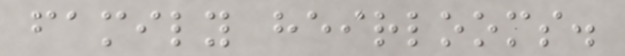family heirlooms.
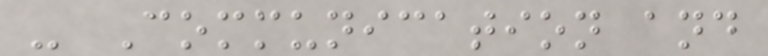- Communication and
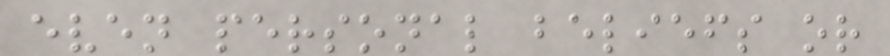even personal beliefs or
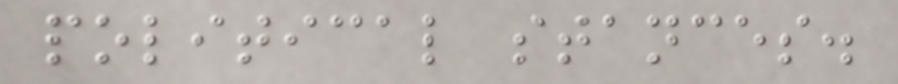political stances.
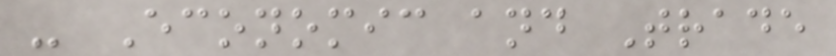- Economic and Trade
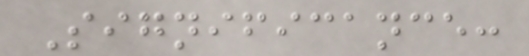Significance:
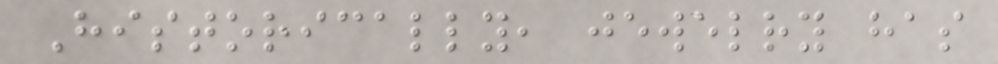Historically, jewelry has
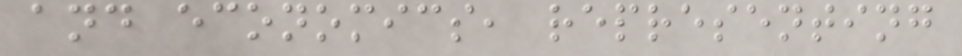and economics, representing
